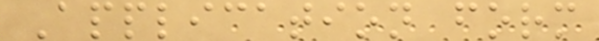Application form
